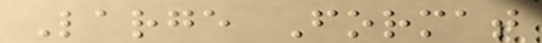Large Format
